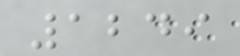1249
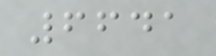6641
